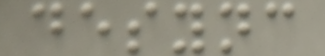desync
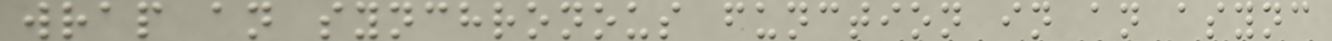wrap an synchronous function in an async
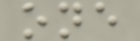one
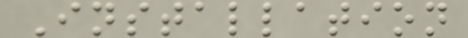Installation
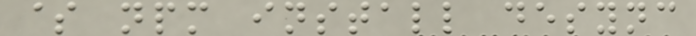$ npm install desync
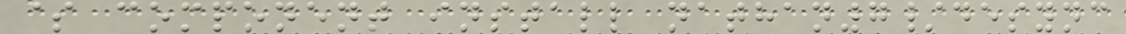$ component install nathan7/desync
